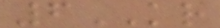6KR
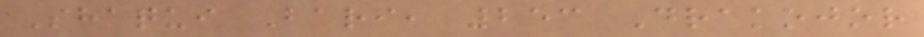Shaqui Bari, 253 Drakojor
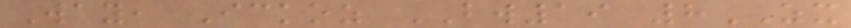Way, Ickoz BW19 8ZX
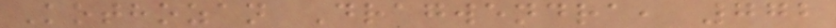Kothozan Dragwendra, 772
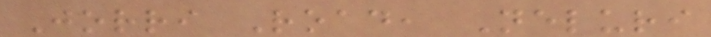Jorri Road, Neluri
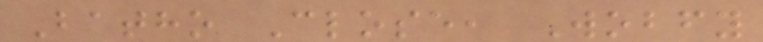Batho Close, Wobfy
